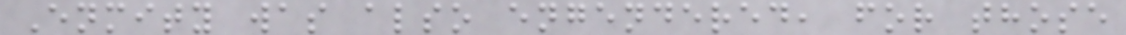Enmity was also engendered, for those
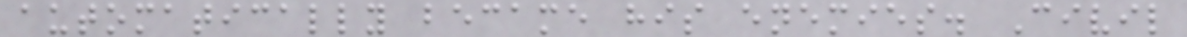automatically became his enemies. Civil
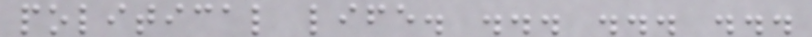political life. ... ... ...
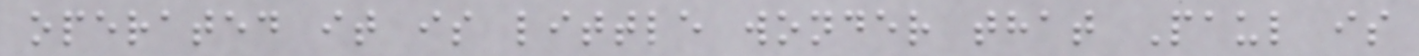operated it is little wonder that Paul is
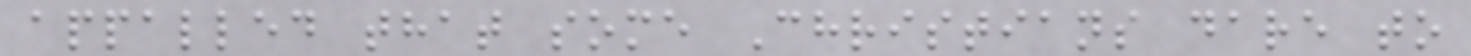appalled that some Christians dare to
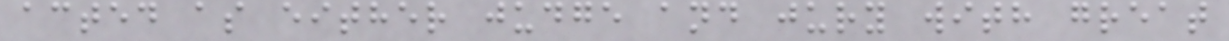acted as either judge and jury with great
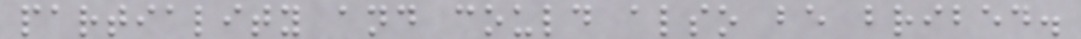partiality and could also be bribed.
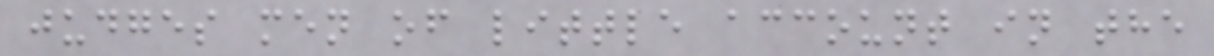judges men of little account in the
